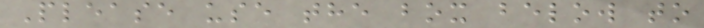Please use the box below to
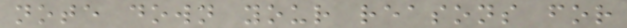note down your reasons for
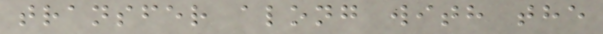transfer along with the
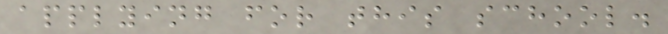applying for this school.
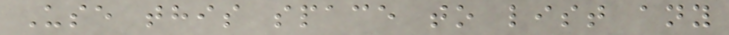Use this space to list any
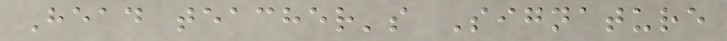Head teacher's Signature
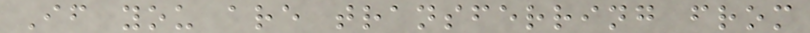If you are transferring from
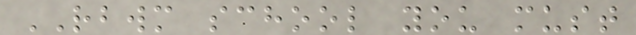RBWM school you must
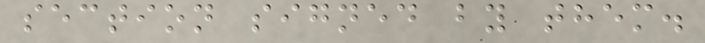section signed by them.
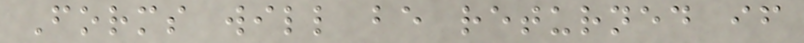Forms will be returned if
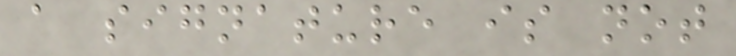a signature is not
